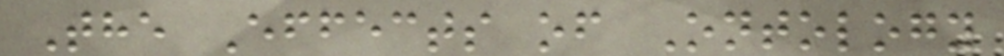The Effects of Ontology
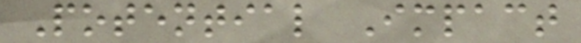Potential Impact
